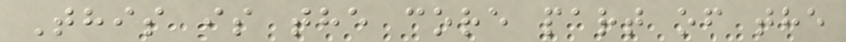This is the core part of the
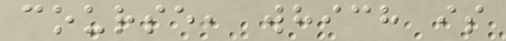course, which is
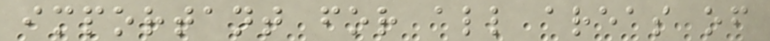important for all areas of
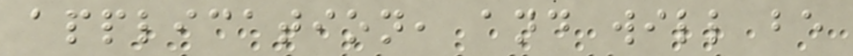application, and will be
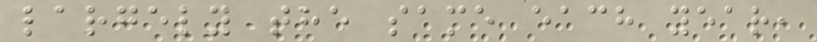largely the same each year,
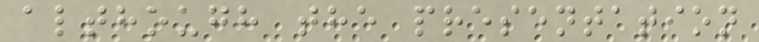although the presentation
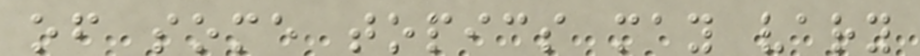of some topics may vary
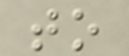to
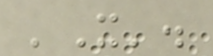'X'.
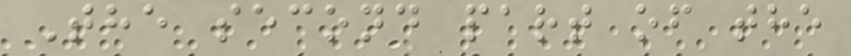The second part of the
